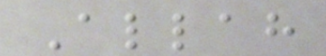Allah
